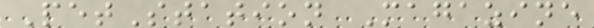PetStation Magazine
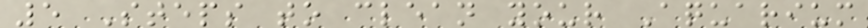5 Steps to clean your Aquarium
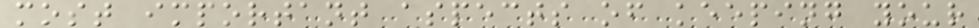most important aspects of keeping your
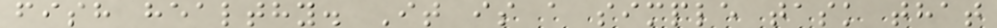fish healthy. It is a simple task that
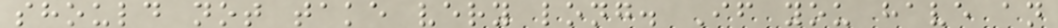should not take very long. If you have an
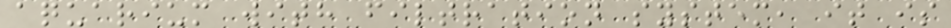aquarium with filtration system, it is
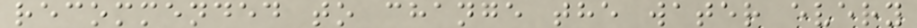recommended to change the water every
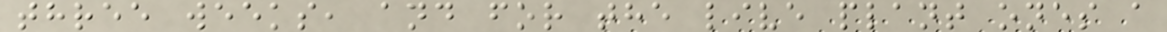three weeks, and for the live plant ones a
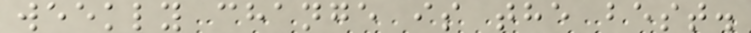weekly change is the best.
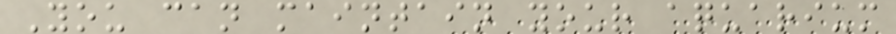You can maintain your aquarium
